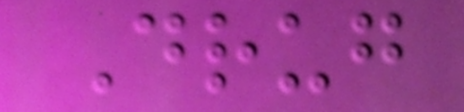Drug
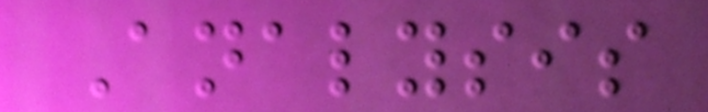Analysis
